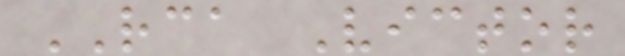RCA Victor
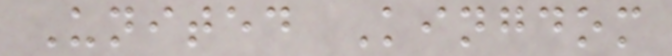United Kingdom
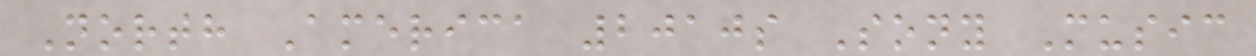North America 2010s Sony Music
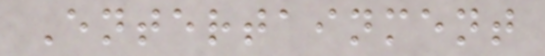Entertainment
